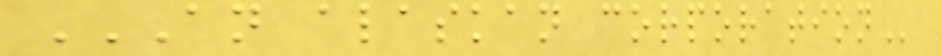AN ALASKAN CORPORATION
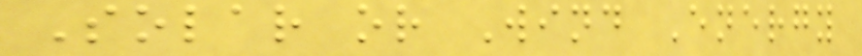Solar or Wind Energy
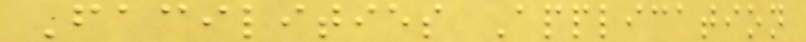Facilities Application
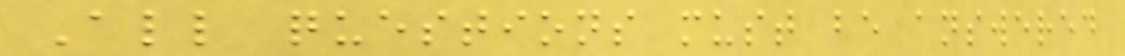All questions must be answered
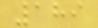189
